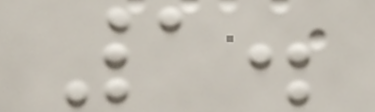1.
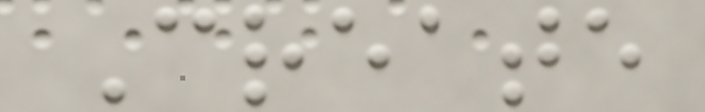Create
